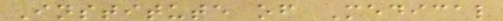Institute of Medical
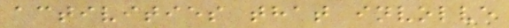activities that involve
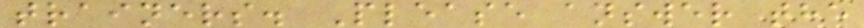trainers. Please answer the
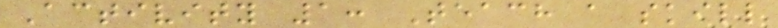Activity 1: Teach a skill
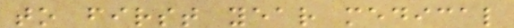to first year medical
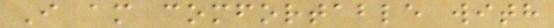I am comfortable with
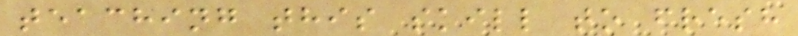teaching this skill to fresh
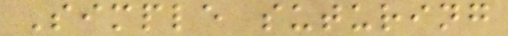Simple suturing
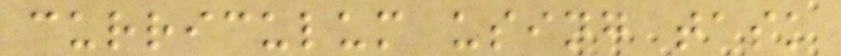curriculum using task
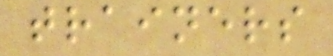trainers
